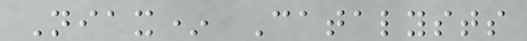Niax* Catalysts
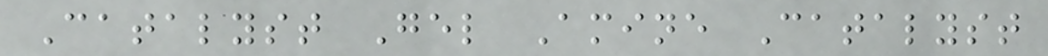Catalyst Gel Amine Catalyst
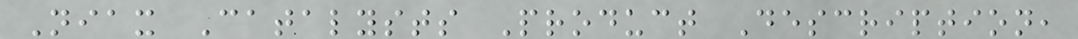Niax Catalysts Product Description,
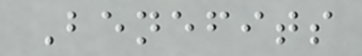Benefits
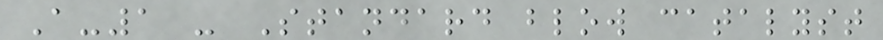A-1 - Standard blow catalyst
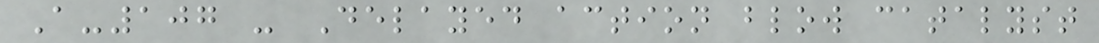A-107 - Delayed action blow catalyst
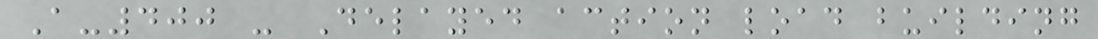A-400 - Delayed action load building
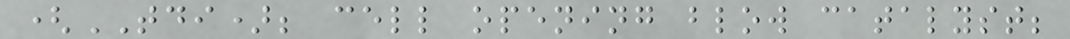(TDI); cell opening blow catalyst;
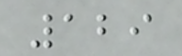129
